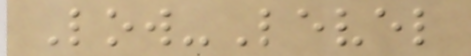Low-Level
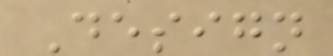Design
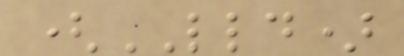(LLD)
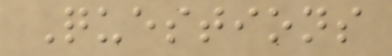Questions
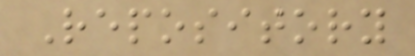Repository
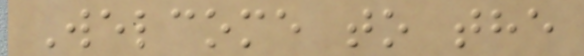Welcome to the
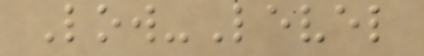Low-Level
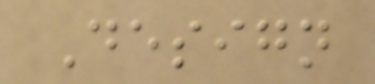Design
